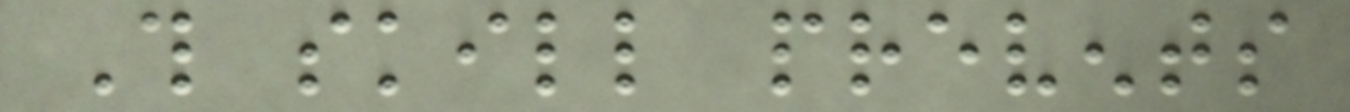This skill prevents
